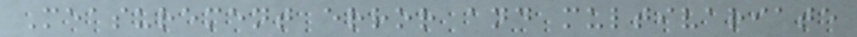Measurement error and multivariate
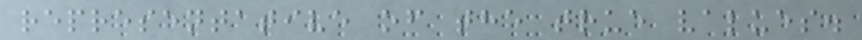representative of the true values.
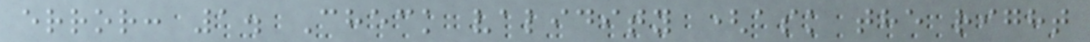error: 1. Check validity (ask the right
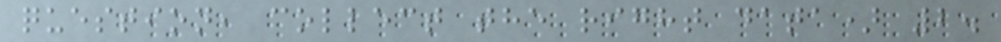question, collect the right data) 2.
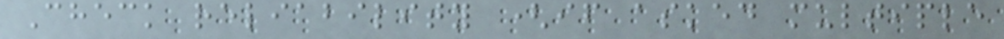Check reliability (if asked multiple
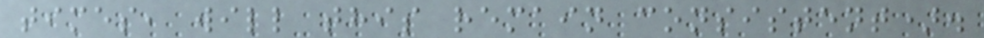times, will this remain consistent).
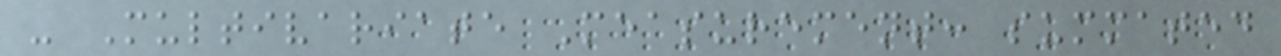- Multivariate Measurement: summated
